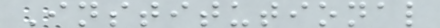Institutional
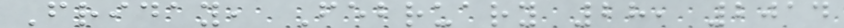Friday, February 28, 2014
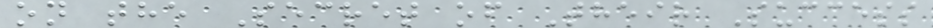on the Secret of Their Success
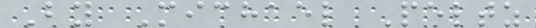By Michael Peltz
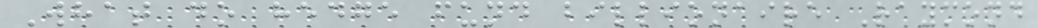What do hedge fund billionaire Raymond
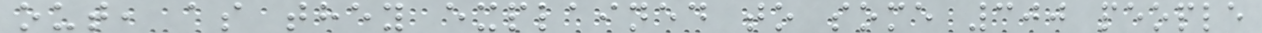out, as they explained to some 300 people
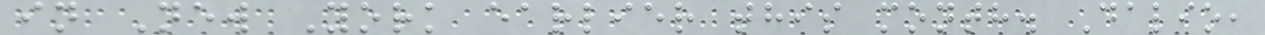in New York earlier this month. Dalio,
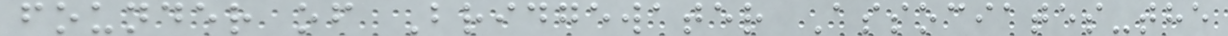founder of Bridgewater Associates-the
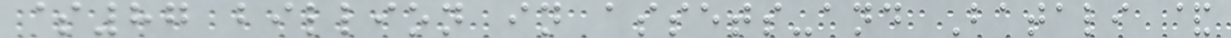$87 billion in assets-and Batali &
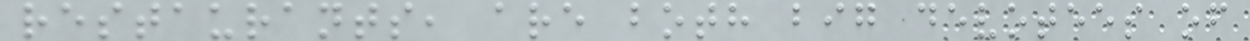restaurants, are both big devotees of
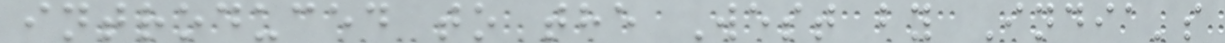introduced to the West by India's
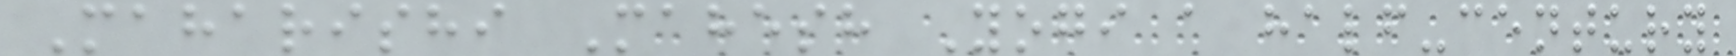Maharishi Mahesh Yogi a half-century
